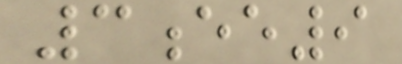3ee9
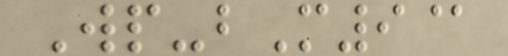Wp-bM9@
